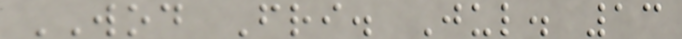WOD Fri. Jul. 13
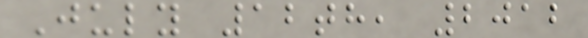July 12th, 2012
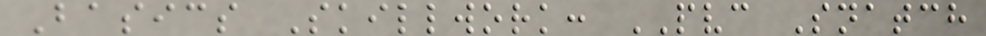Basics Skillwork: PVC Snatch
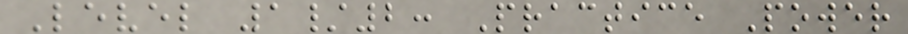Level 1/2: Practice Power
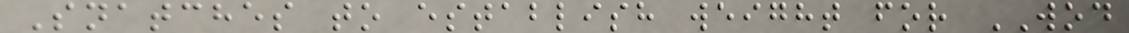Snatches to establish weight for WOD
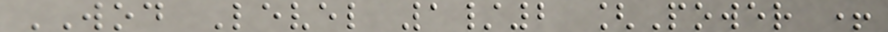WOD Level 1/2 [Power +
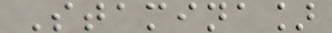Stamina]
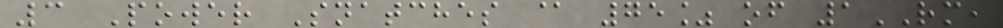3 Power Snatches @ 75% of 1RM,
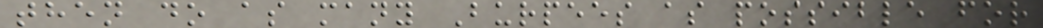then do as many Burpees as possible for
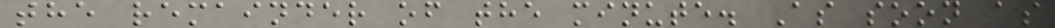the remainder of the minute. As soon as
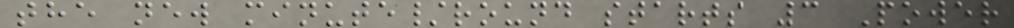the new minute/round starts 3 Power
